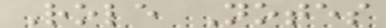Role Notes
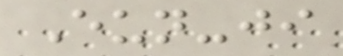Eun-ji
